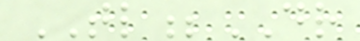TL;DR
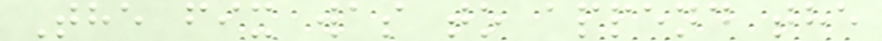The fix was to append the
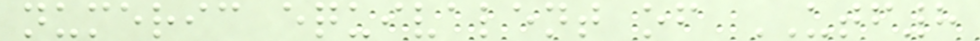numeric equivalent of UTF8
